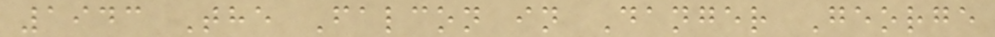1943 The Falcon in Danger George
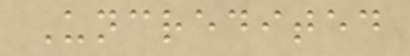Uncredited
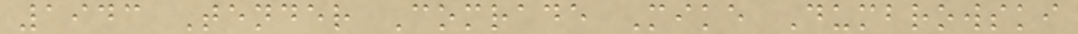1943 Tender Comrade Mike Dumbrowski
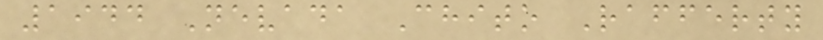1944 Nevada Chito Rafferty
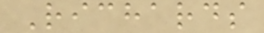Richards
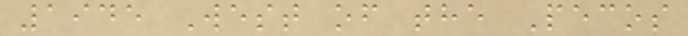1945 West of the Pecos
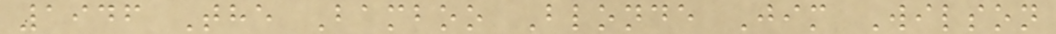1946 The Bamboo Blonde Jim Wilson
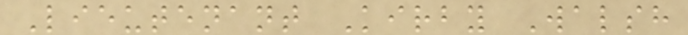Lieutenant Kirby Walsh
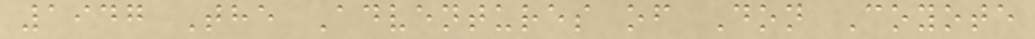1947 The Adventures of Don Coyote
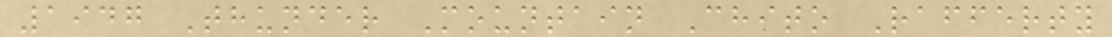1947 Thunder Mountain Chito Rafferty
